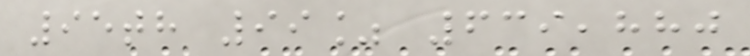95th 99% 639,880
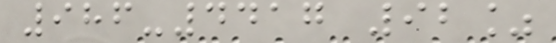986-4417 92%
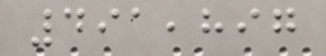491,897
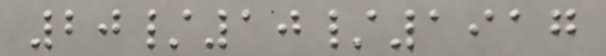20/10/1917
